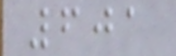601
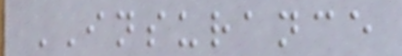INSURANCE
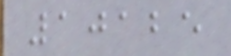10125
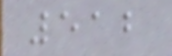512
